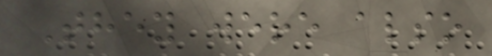They were also
